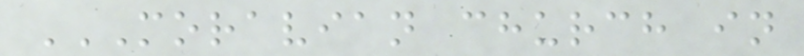MORAVIAN CHURCH IN
